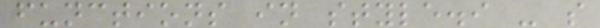functions in style.i - s
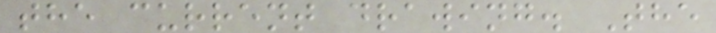the current drawing. The
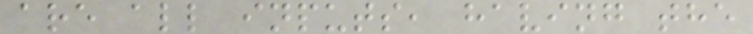are all inputs, having the
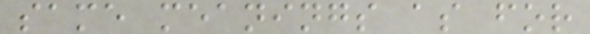same meanings as for
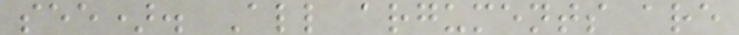see). All arguments are
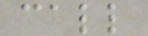call
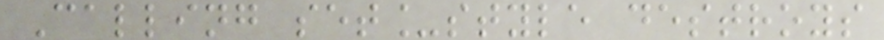Calling set_style destroys
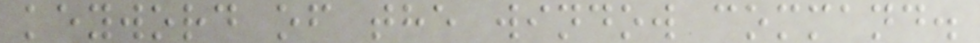keyword of the window command.
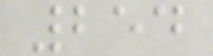254
